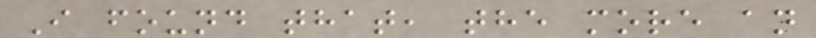I found that, the more an
